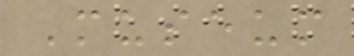Museum
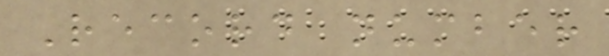Record number
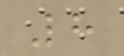8
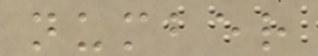number
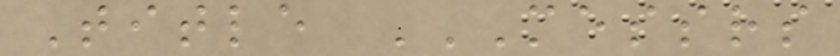Title MESSRS
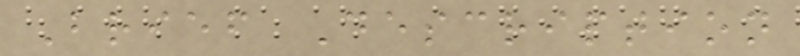Brief Description
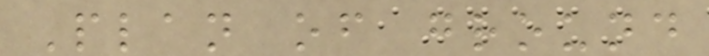Plan of ground
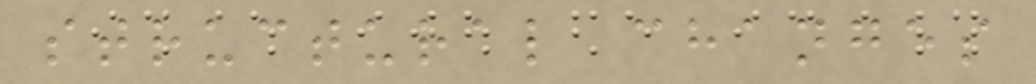structural changes
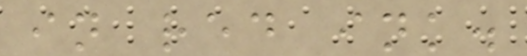in red ink.
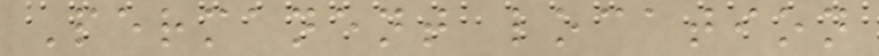Permanent location
